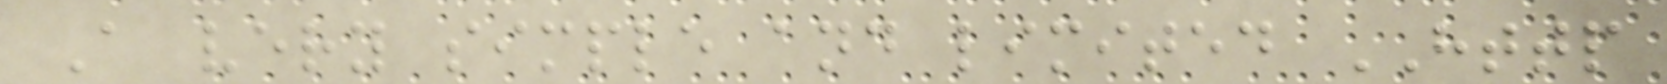A very simple and limited HTTP
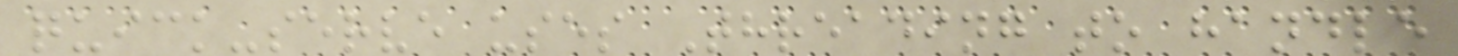quick-serve uses Threading to handle
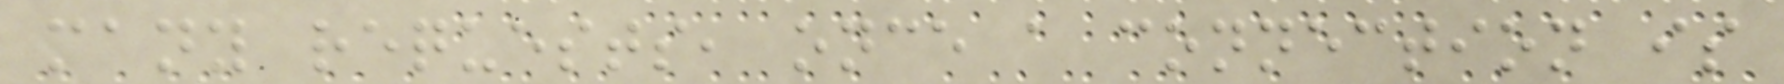many requests, once a connection is
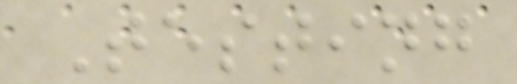Testing
